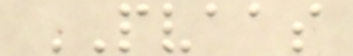PVAAS
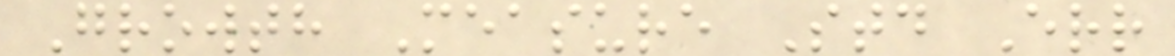Growth Measure Std Err
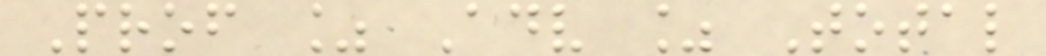Prof % Adv % Total
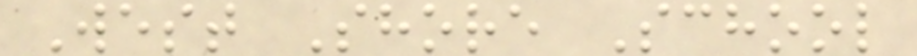West Shore School
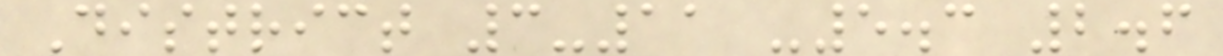District 3-11 -5.3 2.6
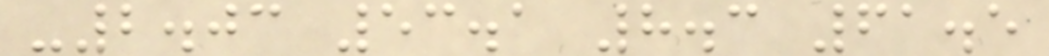-2.03 53.1 8.3 61.5
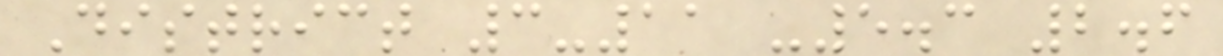District 3-11 -5.3 2.6
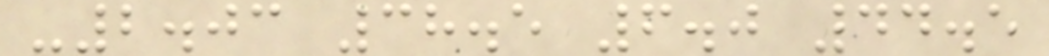-2.03 38.5 6.0 44.5
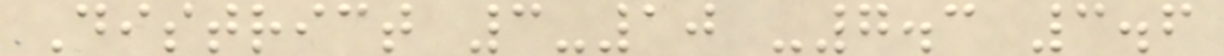District 3-10 -7.3 3.6
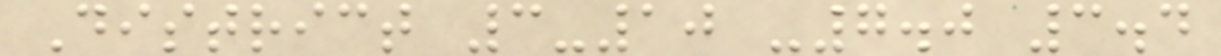District 3-10 -7.0 3.4
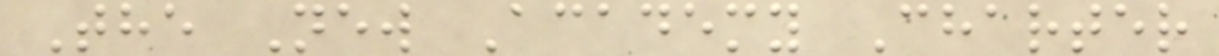The New Academy Charter
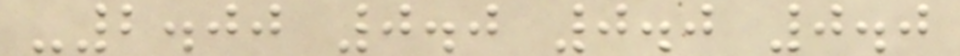-2.00 0.0 0.0 0.0
